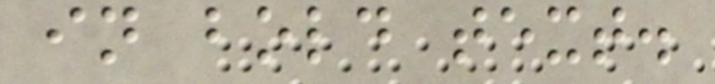in bold text.
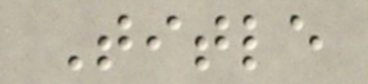Title
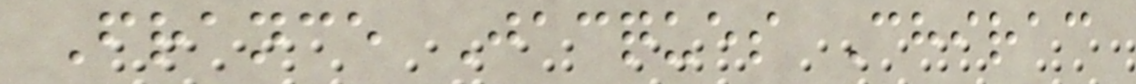France Jacques Chirac
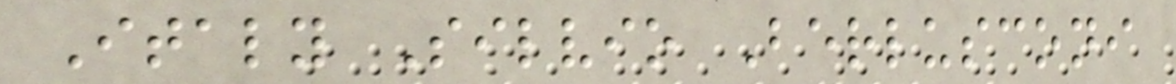Italy Silvio Berlusconi
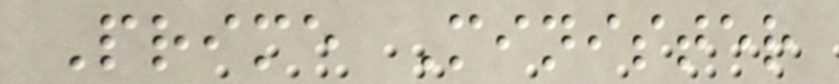Prime Minister
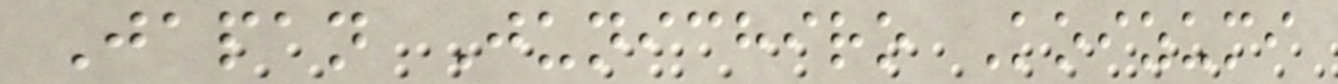Japan Junichiro Koizumi
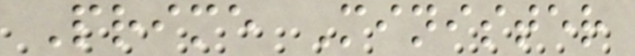Prime Minister
